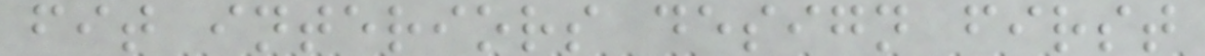fit interiors design first
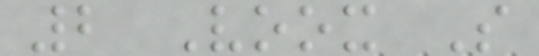2 Voox S
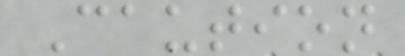Caution
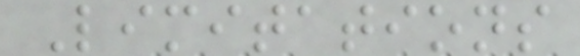Limitations
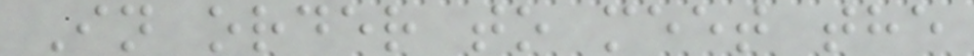In order to meet the
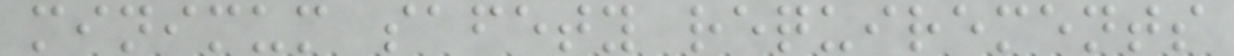minimum safety requirements
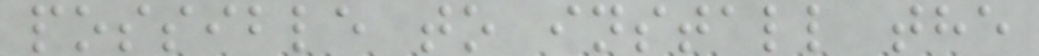possible to install the
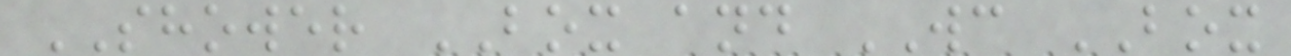SHOWER BOX and WC BOX
